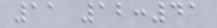11 12:41
